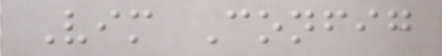Vim Config
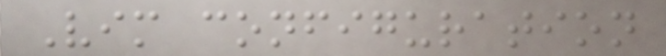Vim configuration
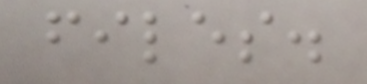files.
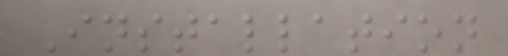Installation
